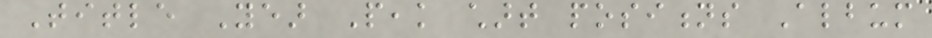Title Year Peak chart positions Album
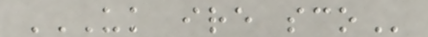UK IRE SCO
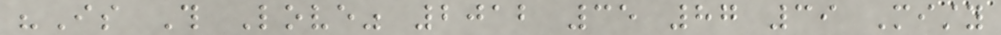"Is This Love" 2012 35 87 39 Misty
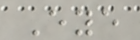Eye
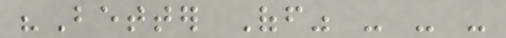"Better Off" - - -
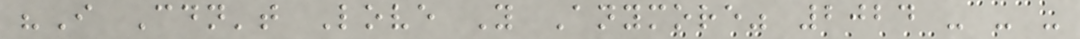"I Couldn't Love You Anymore" 2024 - - -
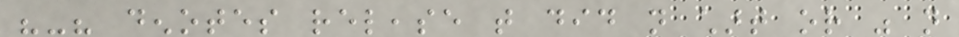"-" denotes release that did not chart or was not
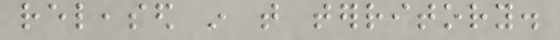released in that territory.
